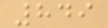849
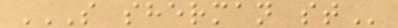S SHERMAN ST
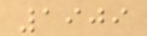1909
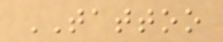TATTOO
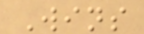Wins
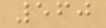560
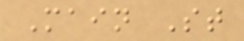Main St
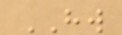HW
